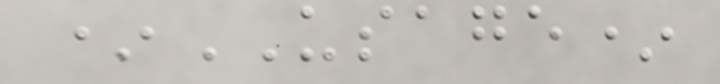*USAGE*
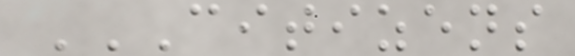CITIZENS
